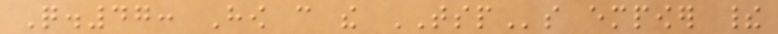Q.47: How can the TSPs empower their
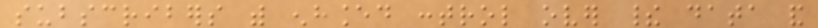subscribers with enhanced control over their data and
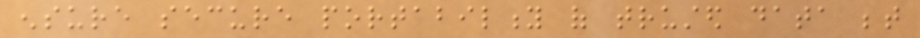ensure secure portability of trusted data between
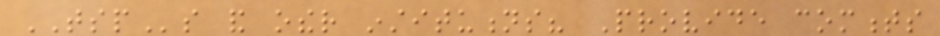TSPs and other institutions? Provide comments
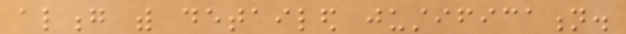along with detailed justification.
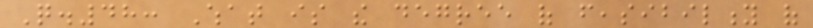Q.48: What is the degree of feasibility of
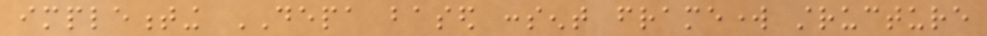implementing DEPA based consent framework structure
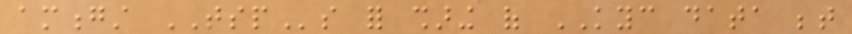amongst TSPs for sharing of KYC data between
